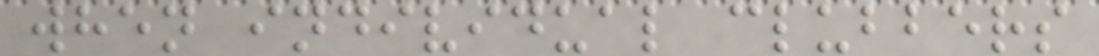when individual clubbers
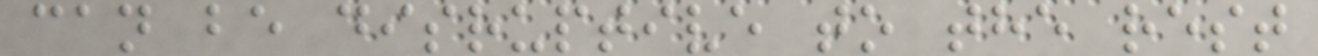can be disruptive to the rest
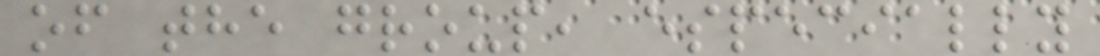of the group, especially
